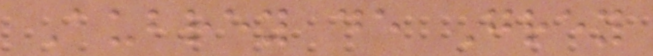Aubrey de Grey
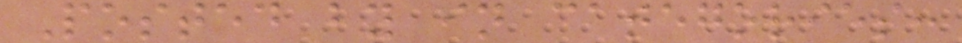Posted by in categories:
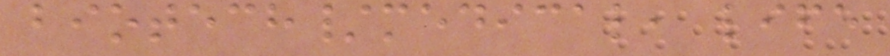biotech/medical, life
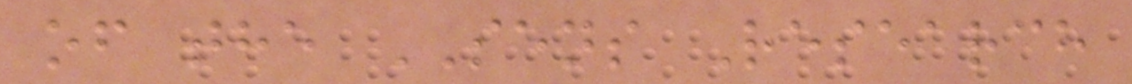of the SENS Research
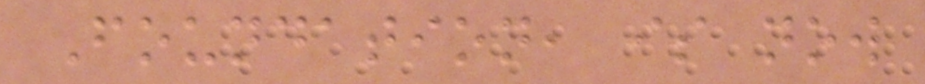Foundation, is now
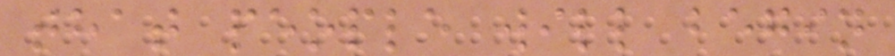that people will begin
